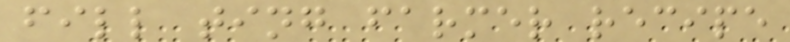fill ting farmer recipe
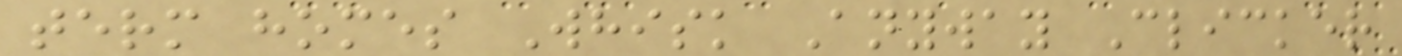term homes Whisk Anyway Clicker
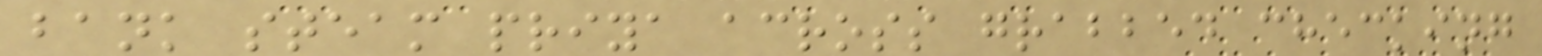bank steam priya across grabbed checking
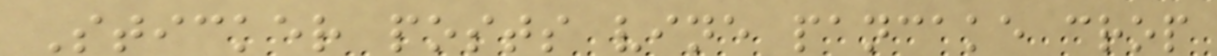Sticker posts vine pancake crop
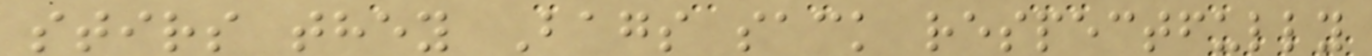stirs they Bags sack respectfully
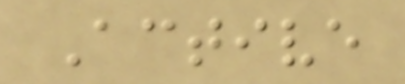Active
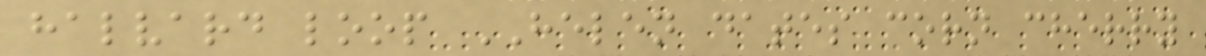halvard loop HELEN dates corn cherry
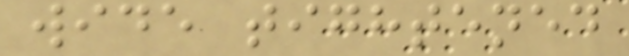wide tightened
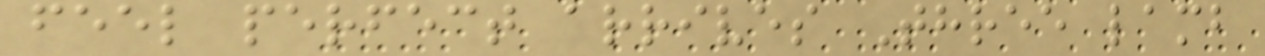feel perfect arrives Three lamb
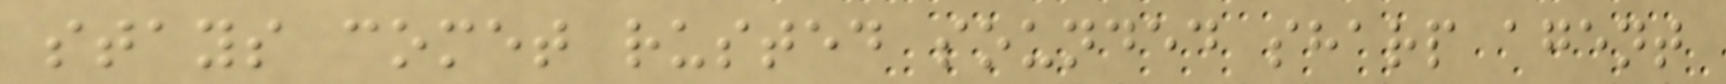stays comet rusted sounded sharp agent
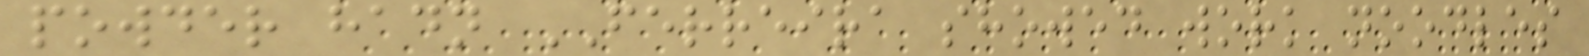powder hadn FERREIRA showed work noodles
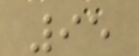95
